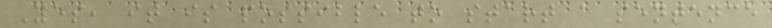Yes, it is possible to start a sentence
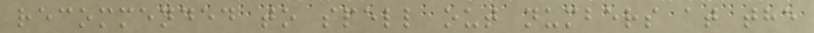recommended to spell out numbers at the
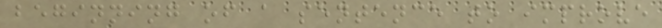beginning of a sentence to improve
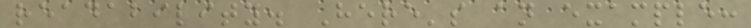readability. Here's an example:
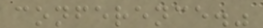conference."
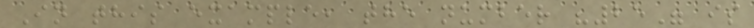In this example, the number "25" is
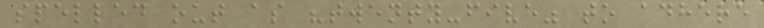spelled out as "twenty-five" to adhere
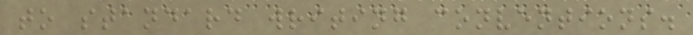to standard writing conventions.
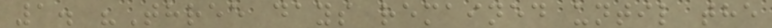1. "Three days remained until the
